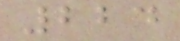224
